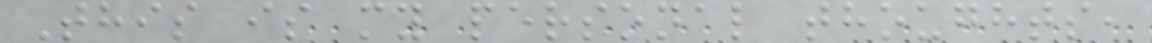This is my personal thoughts,
